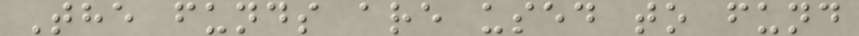The funds are used to fund
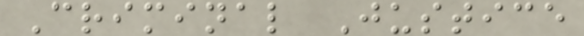Criminal Justice
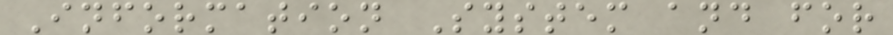Information System and for
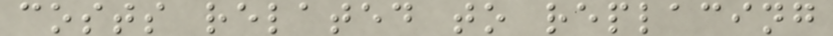costs related to replacing
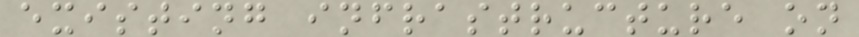existing infrastructure on
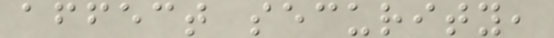affect security,
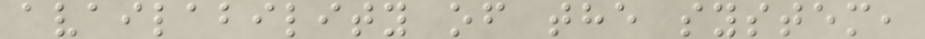availability of the system,
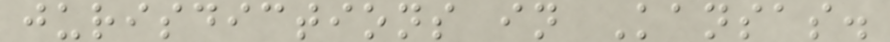jurisdictions in Kansas.
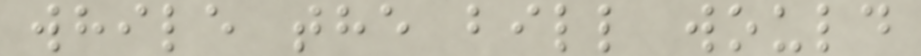while the bill would
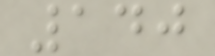140
